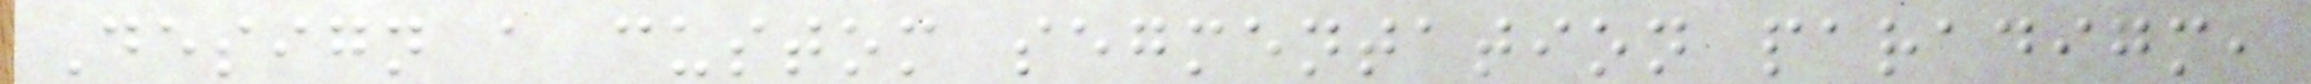Design a custom segmentation paradigm,
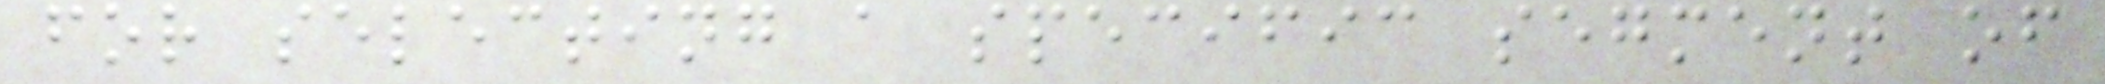for selecting a specific segment of
